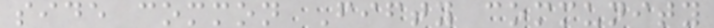side common Fifty community
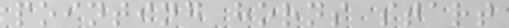pointing horns start
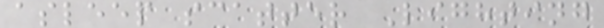asleep scatter Lighting
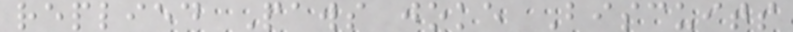replied Paws joke Biscuits
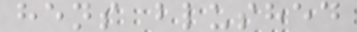hens blushed
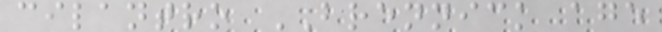cilantro BRENNICK age
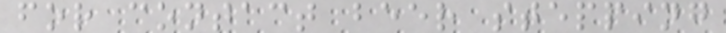for contact beer stepping
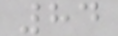84
